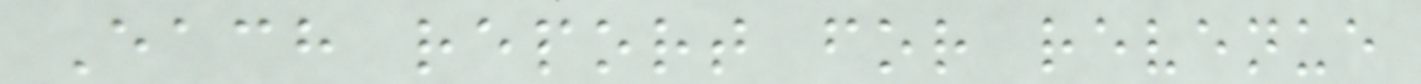Each report for revenue
